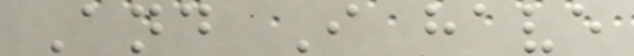And I have
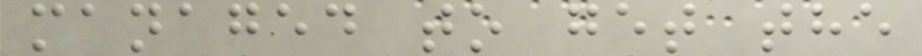managed to get the
